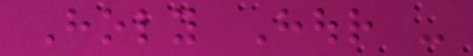Holy Hour -
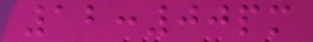12:00pm
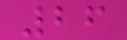26
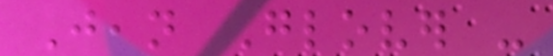Jean Glover -
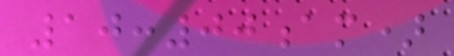10:00am)
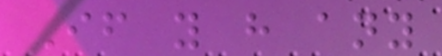If you have any
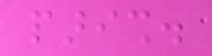parish.
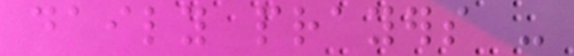daily prayers -
